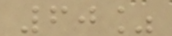60%
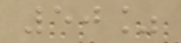50%
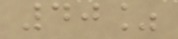40%
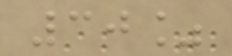30%
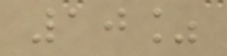10%
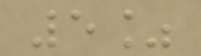5%
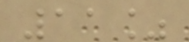11%
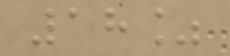18%
